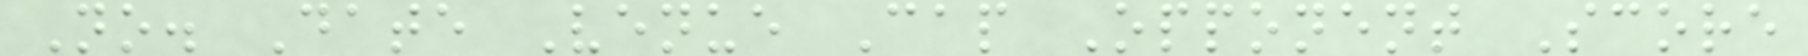No. Date Venue Cap Opponent Score
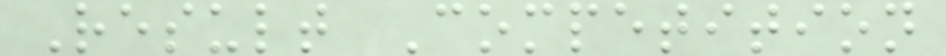Result Competition
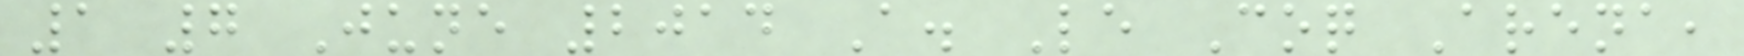1 7 June 2014 A. Le Coq Arena,
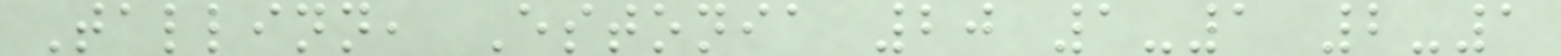Tallinn, Estonia 20 1-1 2-1
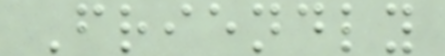Friendly
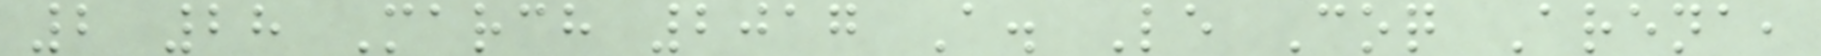2 28 March 2017 A. Le Coq Arena,
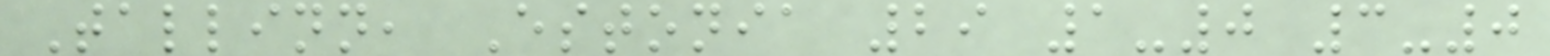Tallinn, Estonia 29 1-0 3-0
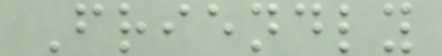Friendly
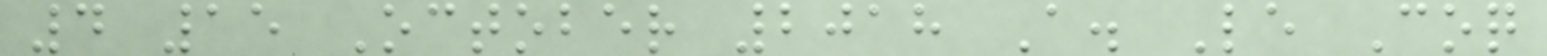4 15 October 2018 A. Le Coq
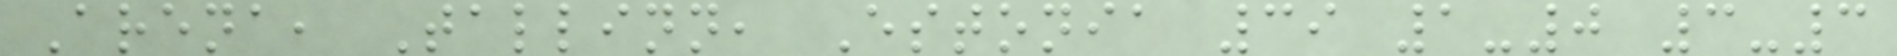Arena, Tallinn, Estonia 39 1-0 3-3
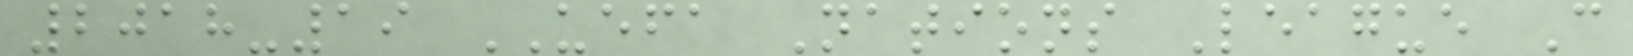2018-19 UEFA Nations League C
